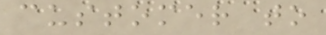customer to
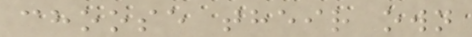choose their own
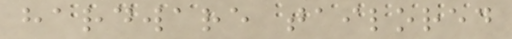hardware tailored
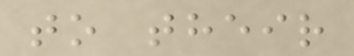to their
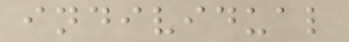individual
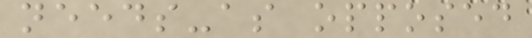needs-as opposed
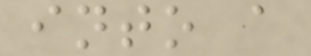into a
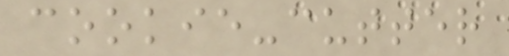cookie-cutter
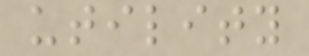utility
